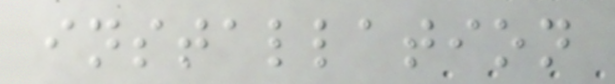installation
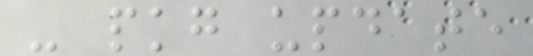- pkg update
